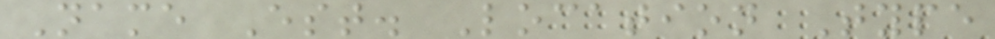Name Est. Location Type
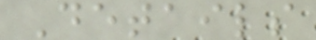Details
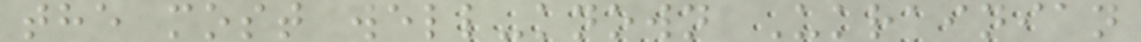the most well-known Ukrainian
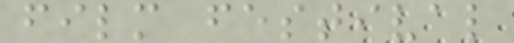film festival
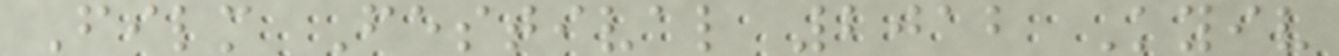Film Festival 2012 Kyiv
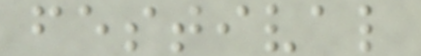festival
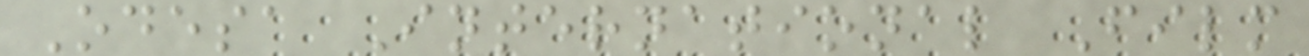Odesa International Film
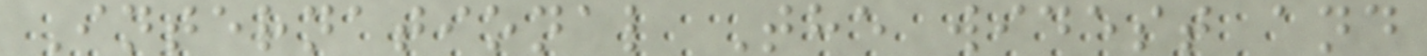International The widest and
